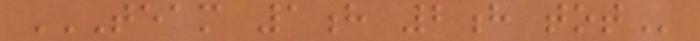TEAM 1H 2H TOT
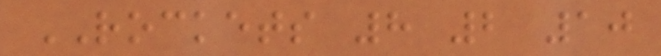ROCKETS 8 2 10
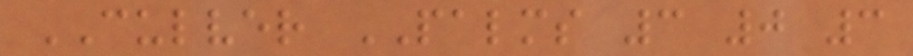CULVER PALMS 3 0 3
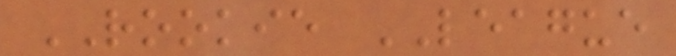ROOKIE LEAGUE
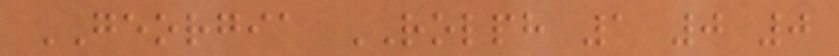GEORGIA ROLPH 1 0 0
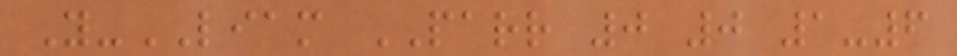Y-LIAM PARR 0 0 1-6
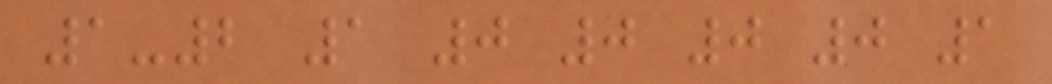1-2 1 0 0 0 0 1
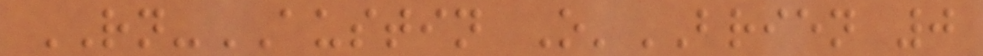RN-AUSTIN O'BRIEN 0
